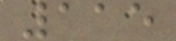115
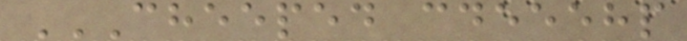CHEEPED CDEEEHP
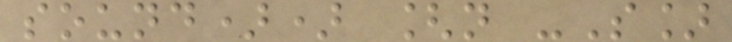sound)) [n -S]
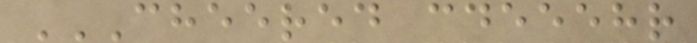CHEERED CDEEEHR
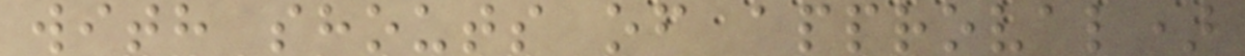with shouts of approval)
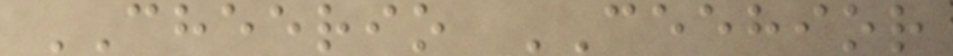CHEERIO CEEHIOR
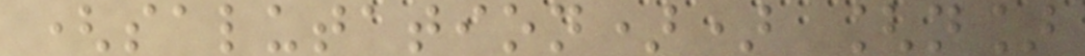(salutation)) [n]
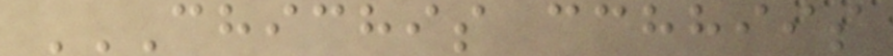CHICHIS CCHHIIS
